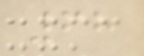68
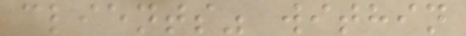clients" within
